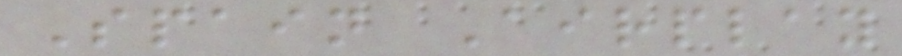Spain Airplay
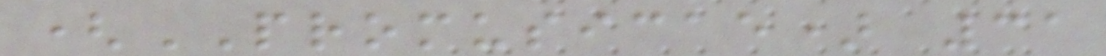(PROMUSICAE) 31
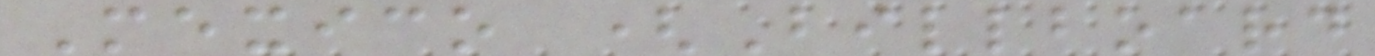Mexico (Billboard
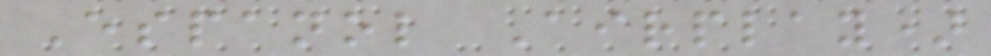Espanol Airplay)
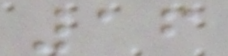16
